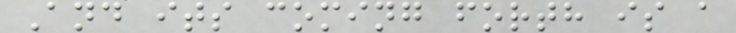And its coming forth is a
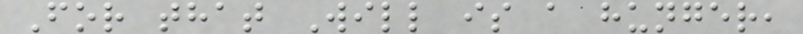For that Will is a hunger,
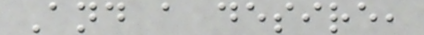And a desire,
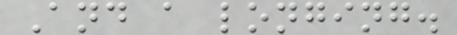And a longing.
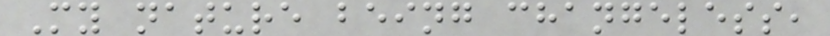My nature being changeless,
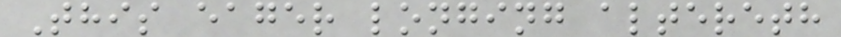This eager longing altereth
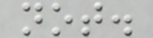not.
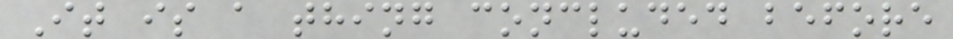It is a thing concluded before
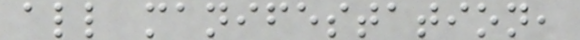all manifestation,
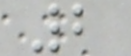2
